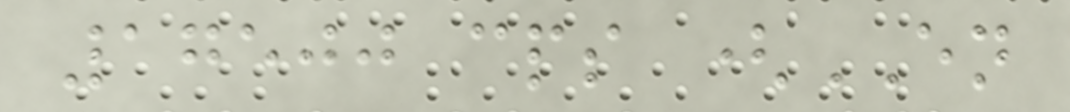17500 cps (EN
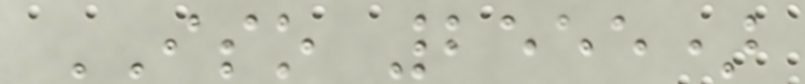ISO 2555)
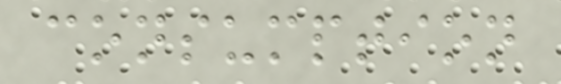consumption
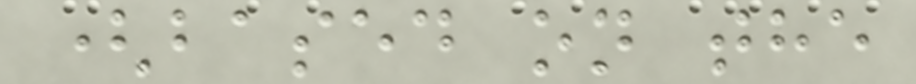(based on the
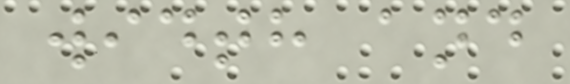width and
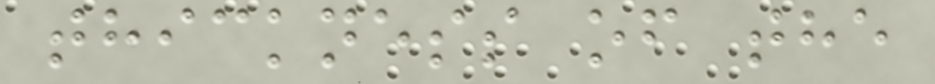thickness of the
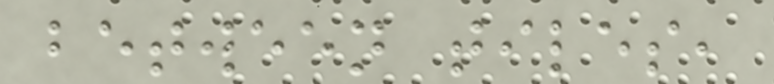between tiles,
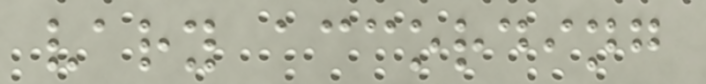vary according
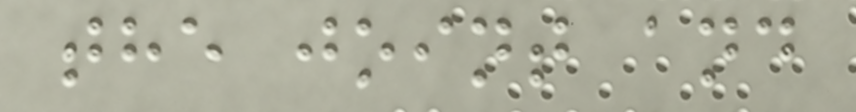the joint and
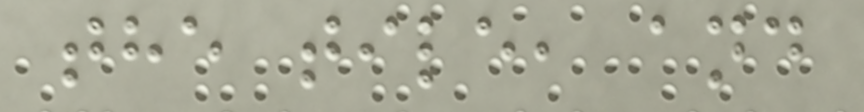the tile, and
